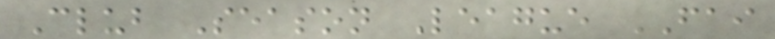Club Season League FAI
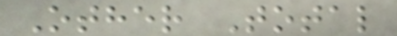Other Total
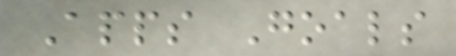Apps Goals
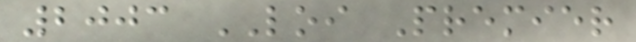2003 LOI Premier
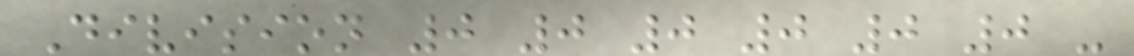Division 0 0 0 0 0 0 -
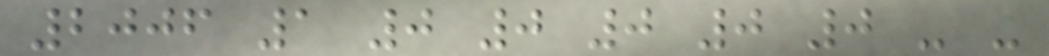2006 1 0 0 0 0 0 - -
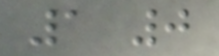1 0
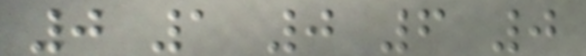0 1 0 6 0
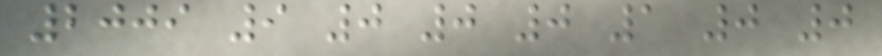2009 9 0 0 0 1 0 0
